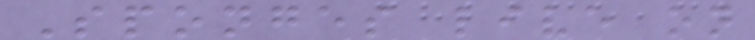Sponges live on
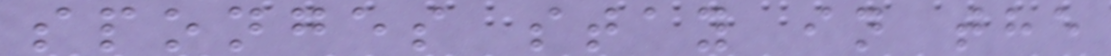sponges stay in the
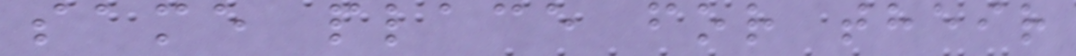same place for their
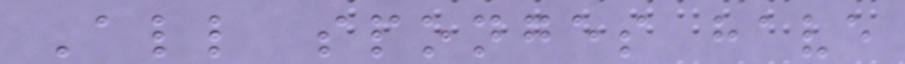All sponges have
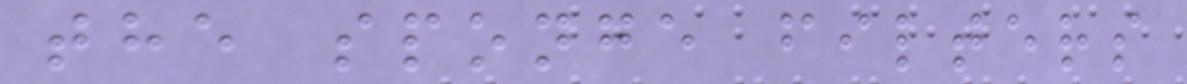the sponge filters
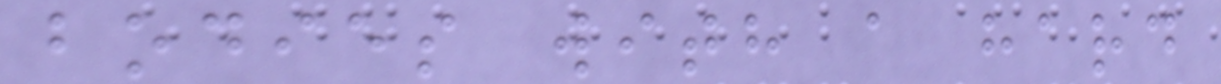bodies with a hard
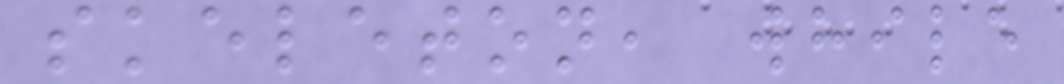skeleton, while
